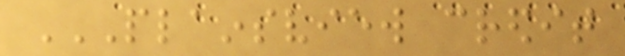PLAINSVIEW CREDIT
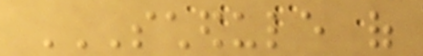SCHEDULE OF
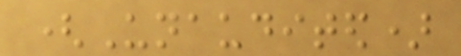(Unaudited)
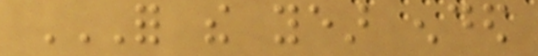FOR THE YEAR ENDED
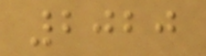2020
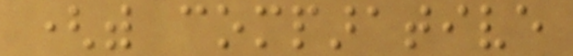(with comparative
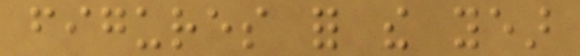figures for the year
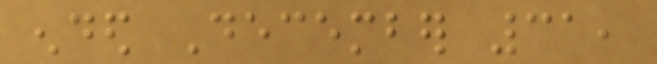ended December 31,
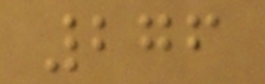276
